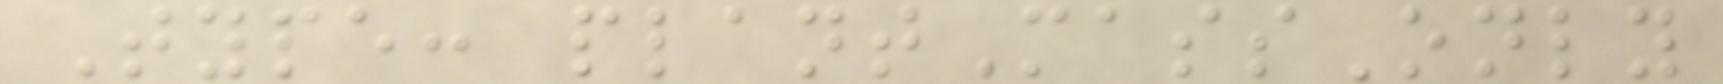Type: plantMassOnly
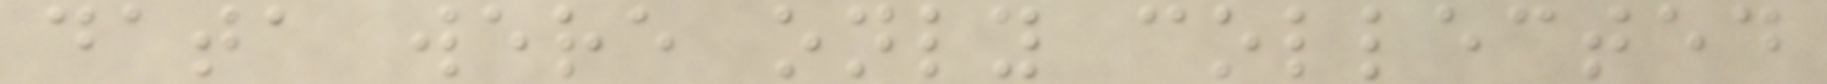data were only collected
